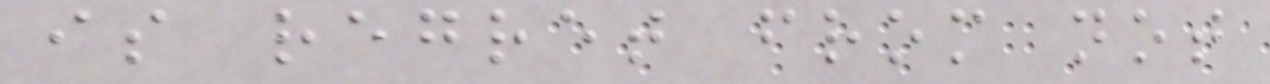is regret from not
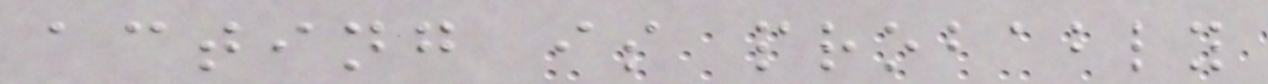acting is probably
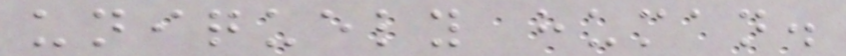uniquely human.
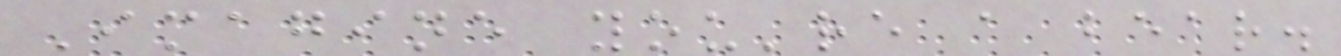Imagine you're a bear.
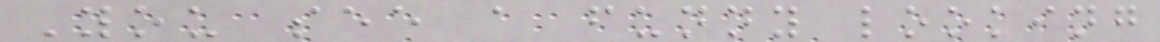You see a funny looking
